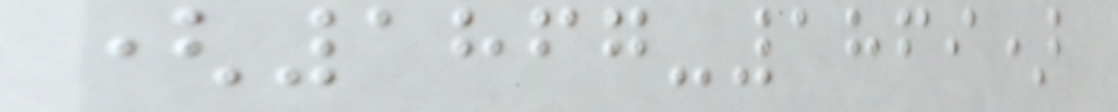(1867-1869)
